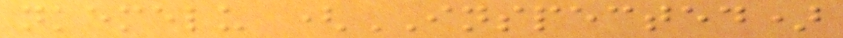nkemelu (INSPECTED)
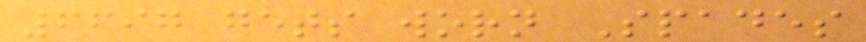6697 gets worn Spades
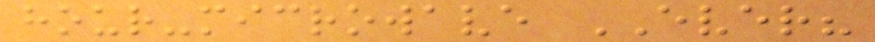hour-microwave EVER?
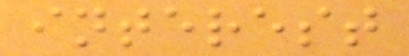interest
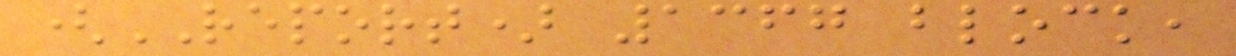(REPORT) 1367 block,
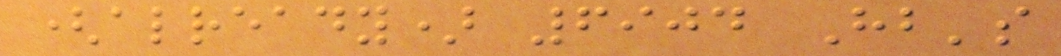(already) 6904 Hb's
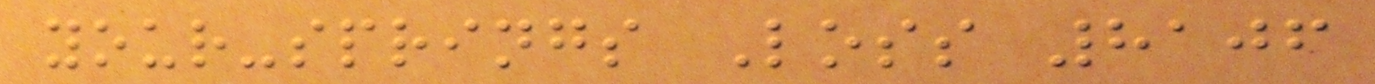your-springs Loss 8106
